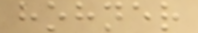hohner
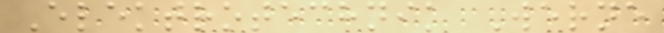Elektrotechnik Werne
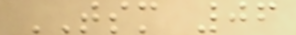TSM 06
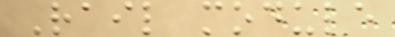Rail module
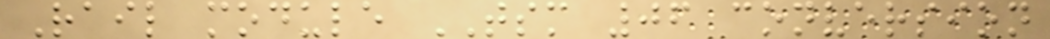Rail module TSM 06 conversion
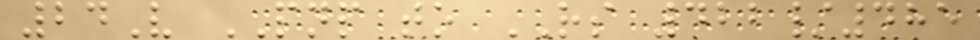24V PNP to RS 422/485
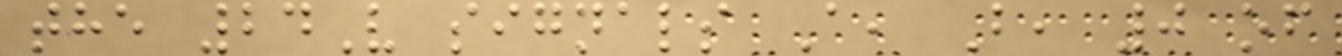the 24V signals A, B, 0 of
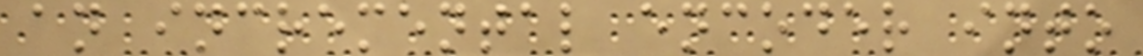an incremental encoder into
